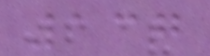137
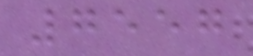7557
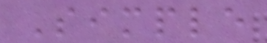Simple
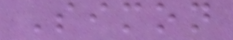Simon
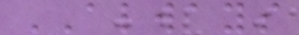ALWAYS
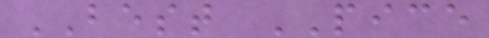BEST PICE
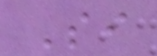Si
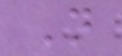N
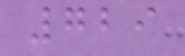729
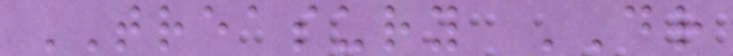TREASURY DR
